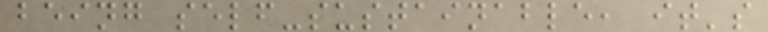being self-sustainable, it's
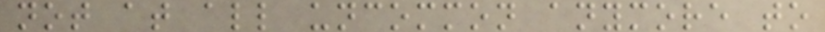not at all uncommon anymore to
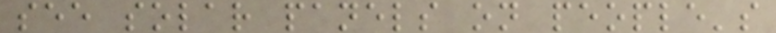see solar panels on people's
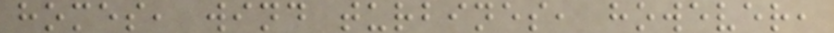homes, wind turbines, however,
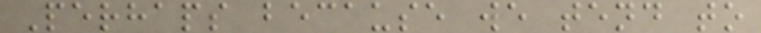Perhaps because we tend to
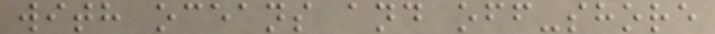with oceans and off-shore
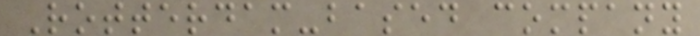Rotterdam-based company
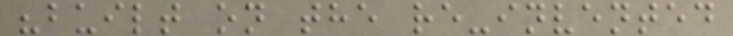"built on the re-invented
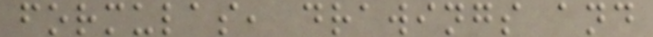formulas, drawings and
